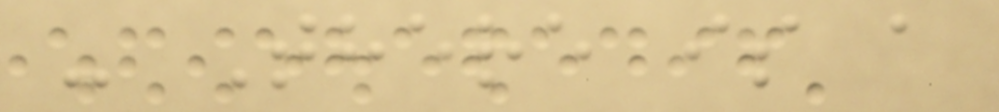- There is a
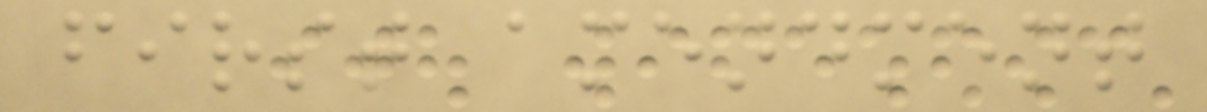first amendment
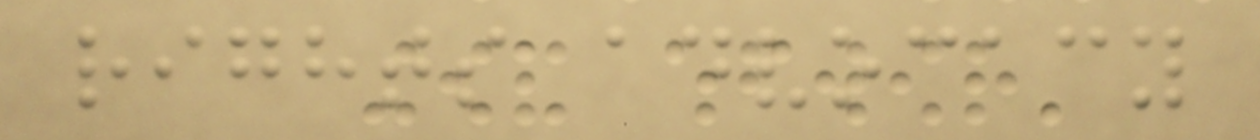rights advocacy
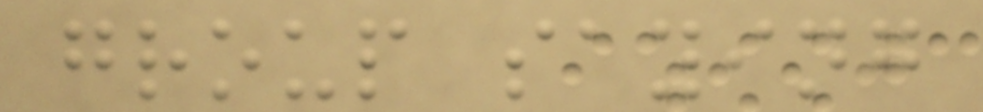group saying
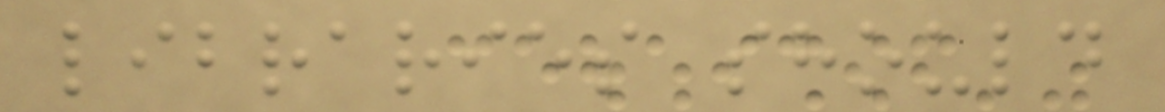libraries should
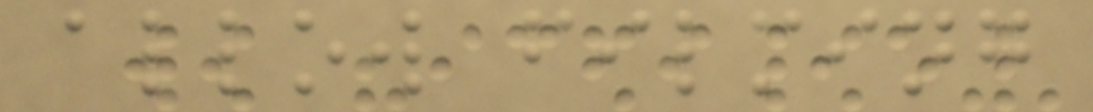allow filming
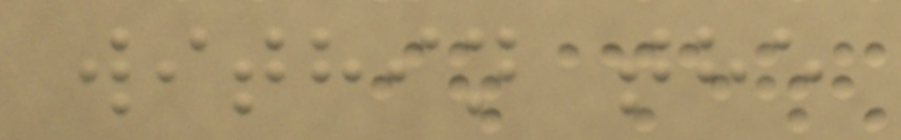within the
